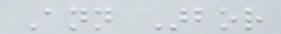Ann Arbor
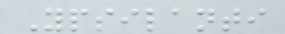Ypsilanti
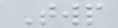Twp
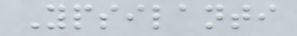Ypsilanti
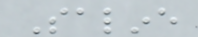Saline
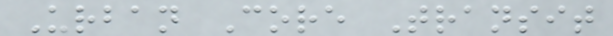Urban Core Transit
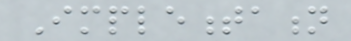Implementation
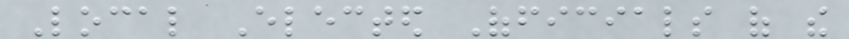Local Elected Officials of the
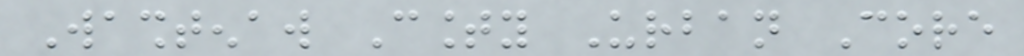Washtenaw County Urban Core
